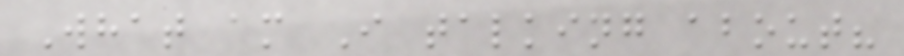What am I talking about?
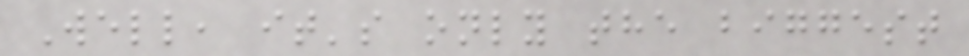Well, it's only the biggest
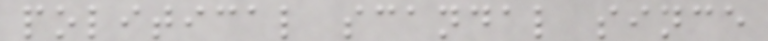political scandal since
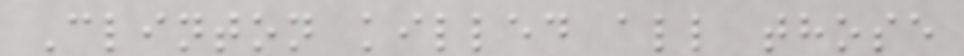Clinton killed all those
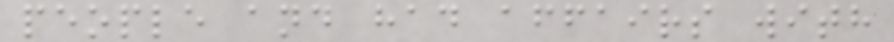people and had affairs with
